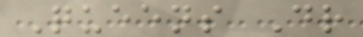Queens Dr
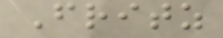Fritz
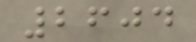2604
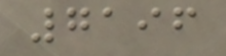7196
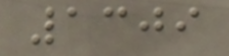1309
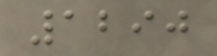1290
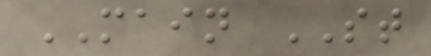MAIN ST
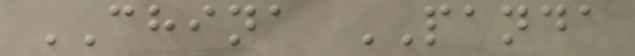CHINA PANDA
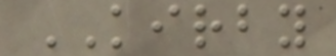KIRBY
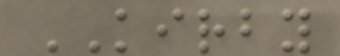KIRBY
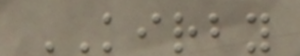KIRBY
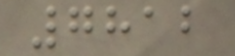7812
